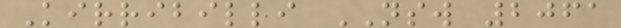Kirribilli NSW 2061
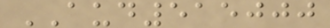AUD515000
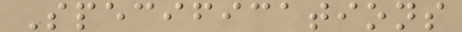Specifications
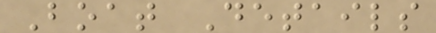Boat Details
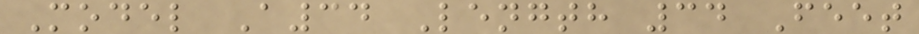Model A34 Length 34 Feet
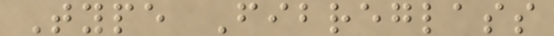Type Fibreglass
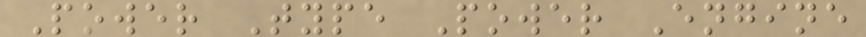Power Type Power Engine
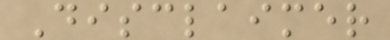Disclaimer
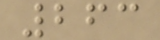263
